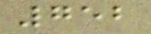752
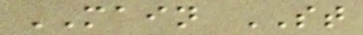MAIN ST
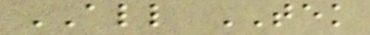ALL TEK
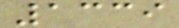1339
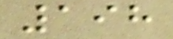198
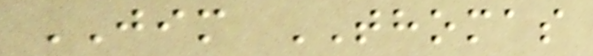JIM THOMAS
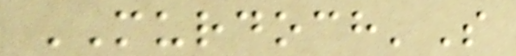MURDOCH'S
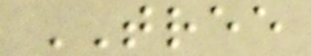TREE
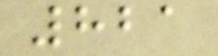821
